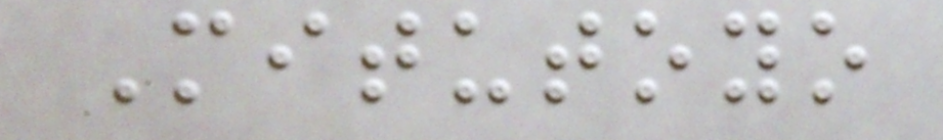Mitutoyo
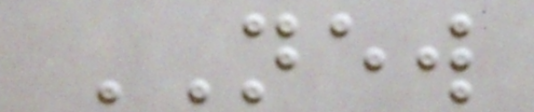NEW
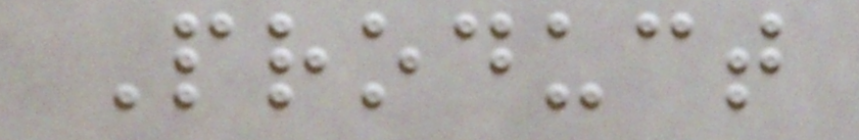Product
